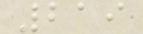219
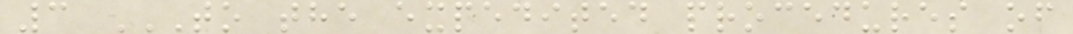3 TO THE EXPEDITED PROCEDURES OF
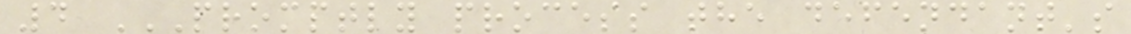4 PROMPTLY PROCESS THE DEFENDANT'S
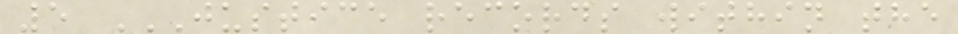5 JUSTICE RECORDS WITHIN THE
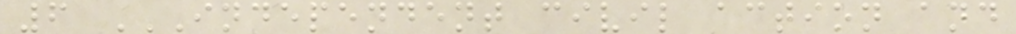6 INDEPENDENT CIVIL ACTION AND
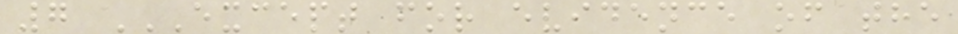7 EXCEPT FOR EVIDENCE OF THE
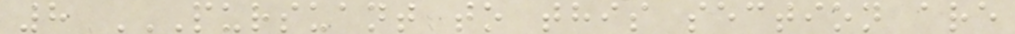8 PURSUANT TO THIS SECTION ARE
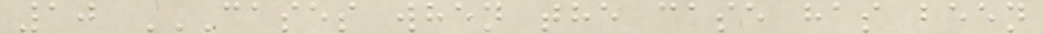10 CASES WHEN THE CASE HAS BEEN
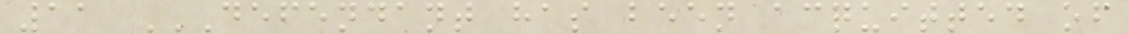11 DEFENDANT HAS BEEN ACQUITTED OF
